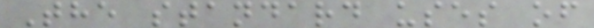The standard uses of
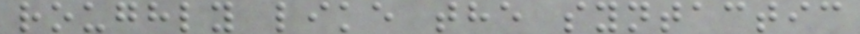roughly like the syntactic
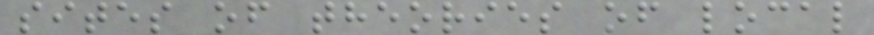sites of theories of local
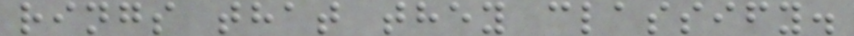rings that they classify.
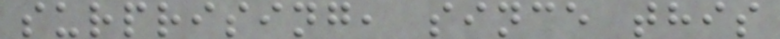surprising, since this
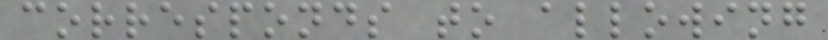corresponds to allowing
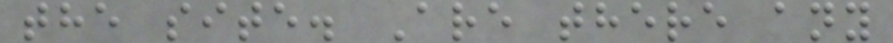the site. Are there any
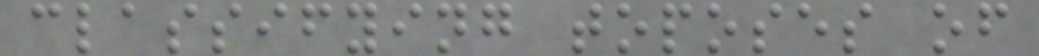classifying toposes of
